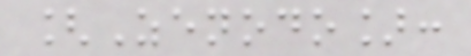[Zenodo]:
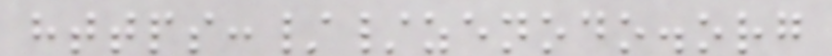https://zenodo.org
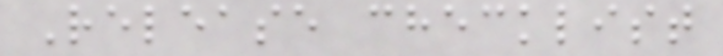Release checklist
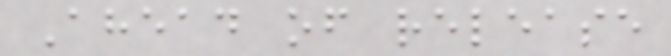Ahead of release
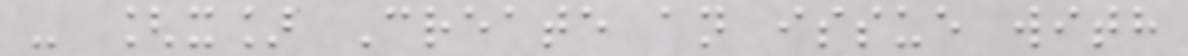- [x] Create an issue with
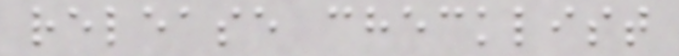release checklist
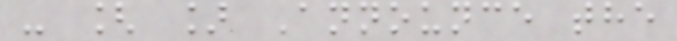- [ ] Announce the
